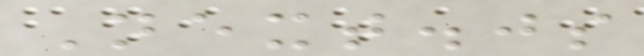Next.js
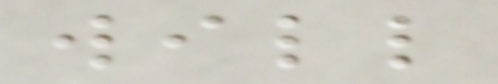will
